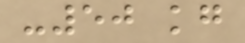-50 kg
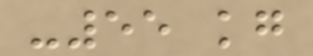-55 kg
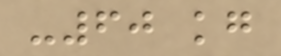-60 kg
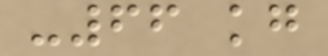-66 kg
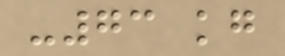-73 kg
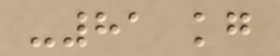-81 kg
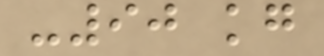-90 kg
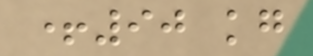+90 kg
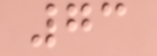73
